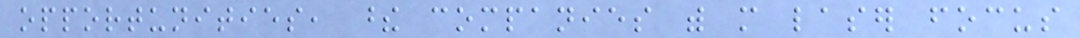opportunities, these companies with more laser focus
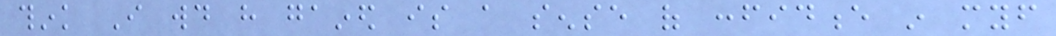think I would have gained is a sense of confidence in myself
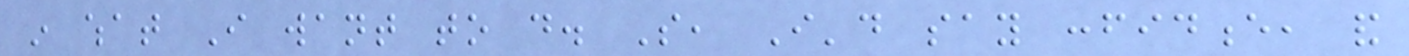in what I want to do. So, I'd say confidence, and
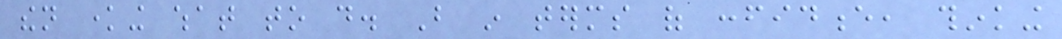then knowing what to do. But in terms of confidence, thinking
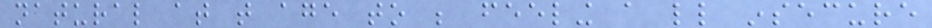natural at that age to be feeling a little insecure
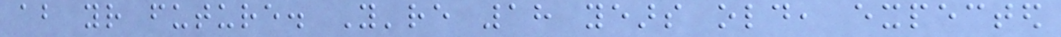about your future. You're 18 years old, expected
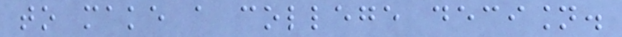to make a college decision.
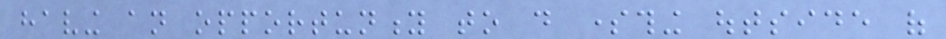having an opportunity to do something outside of
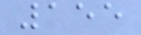155
